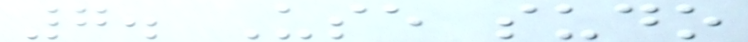7. Use sudo
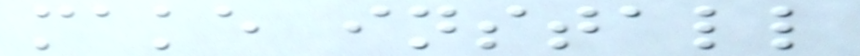make install
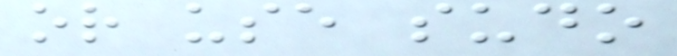or use sudo
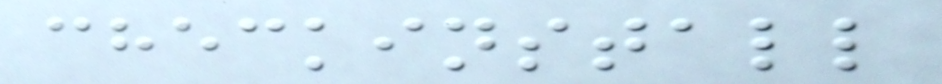checkinstall
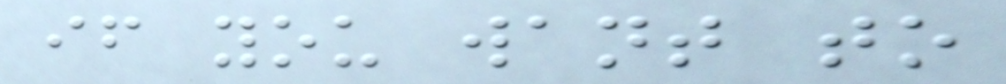if you want to
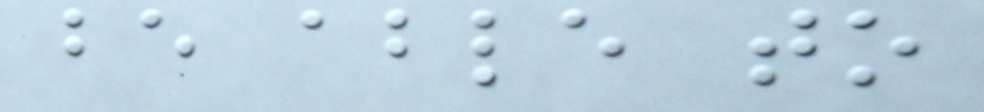be able to
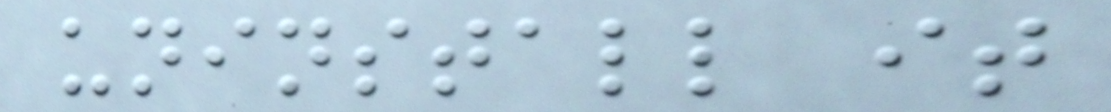uninstall it
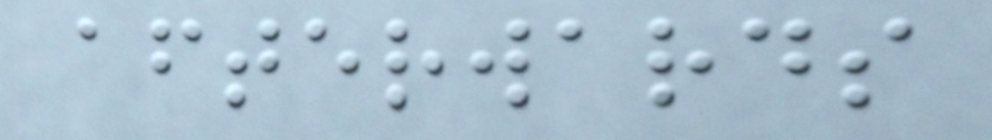afterwards
